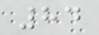84
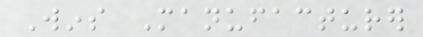Wins Manufacturer
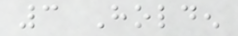3 Holden
